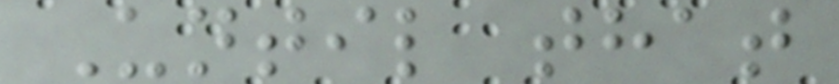Until that
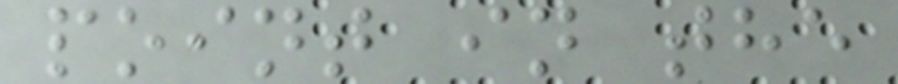point in the
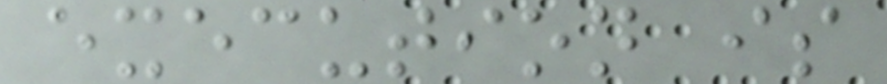execution is
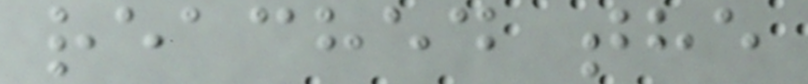reached the
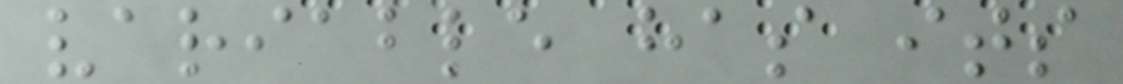variable has its
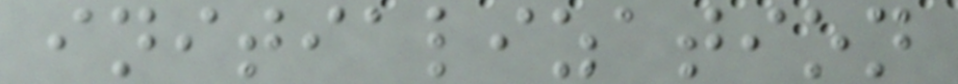initialization
